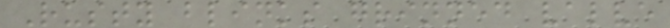Rusty blinks grinned valve
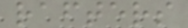rafters
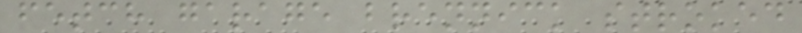fetch garage brennick stroked
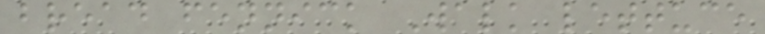bread fennick Walk lettuce
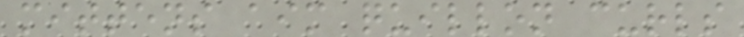mittens aim quillon curls
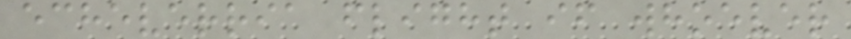echeverria flight if whoever
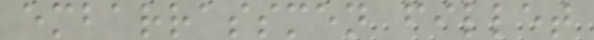embarrassmen fillet
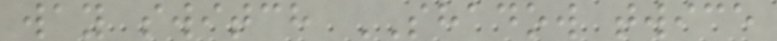way switch SHADOW twice
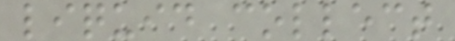liquid collect
